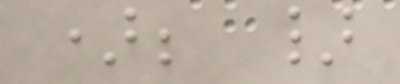); }
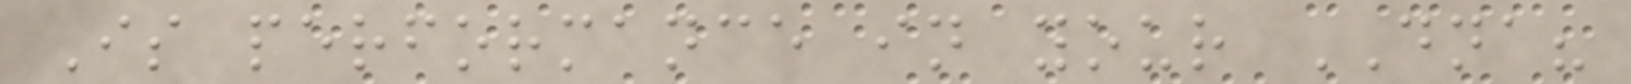Is performance in your DNA?
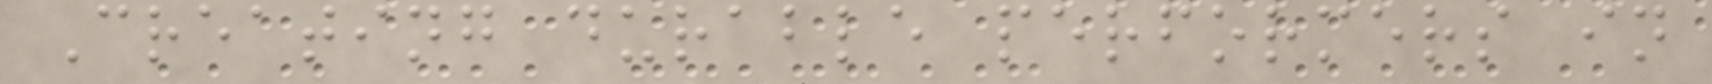Creating durable performers in
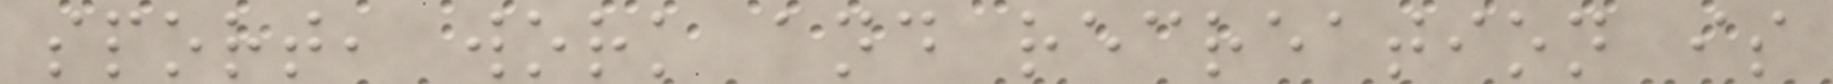sport, work and recreation is
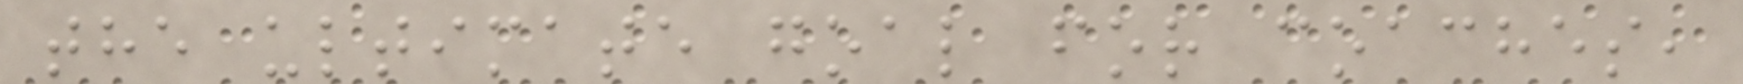the ultimate goal for coaches,
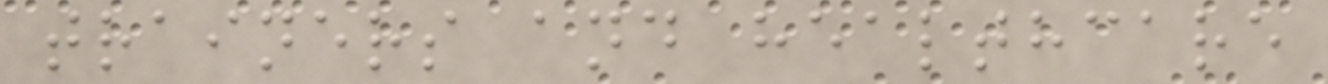trainers and healthcare
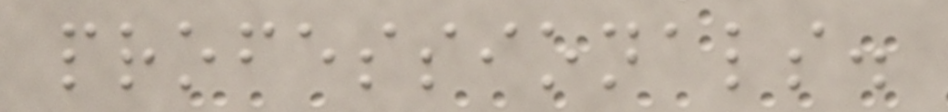professionals.
